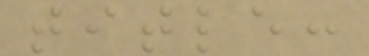title:
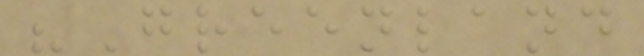"Greenland
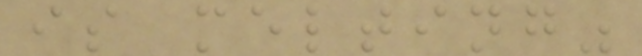is melting"
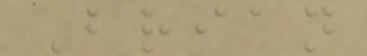Brian
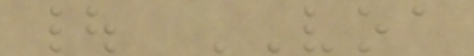| VOA
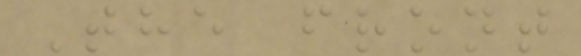The front
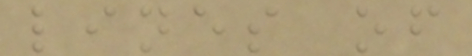lines of
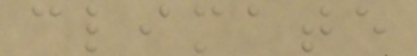climate
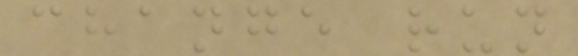change run
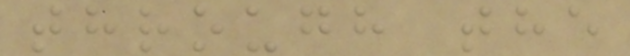through the
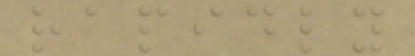rapidly
